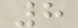8
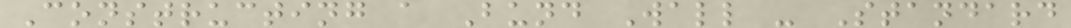Constructing a Bund Wall - Standard
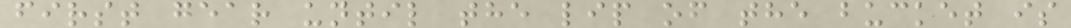first gear until the lip of the bucket is
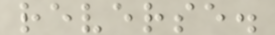reverse.
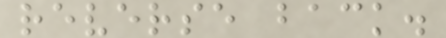reverse back.
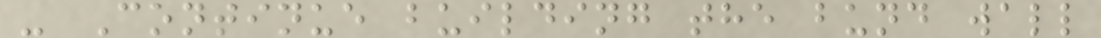- Continue building the bund wall
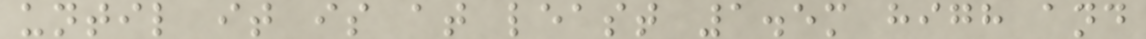until it is at least 1.5m high and
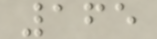165
